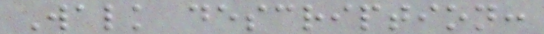Walk description:
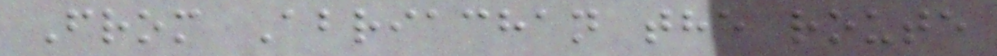From Abriachan the route
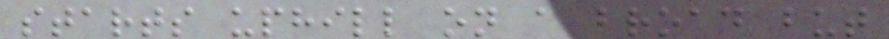starts uphill on a broad but
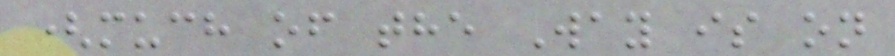(much of the Way is on
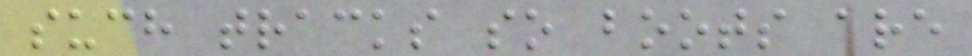such tracks so boots are
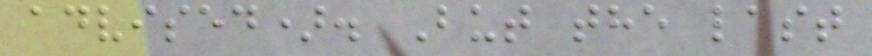advised). But the last
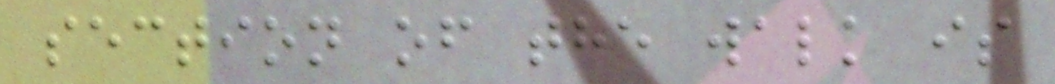section of the walk is
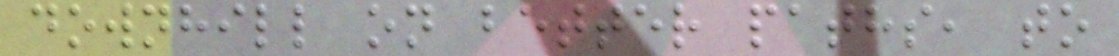downhill on better paths, to
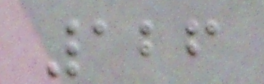126
